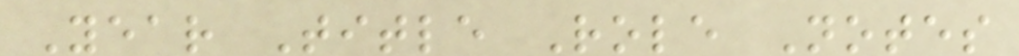Year Title Role Notes
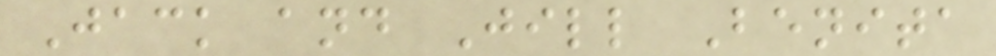Jack and Jill Benita
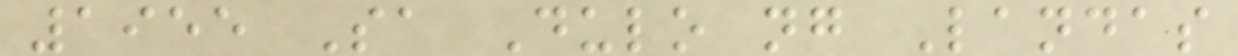1955 Sa Dulo ng Landas
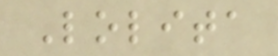Lolita
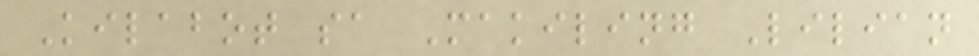Kilabot sa Makiling Lilian
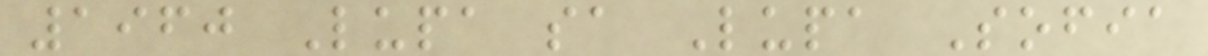1960 Lupa sa Lupa Sofia
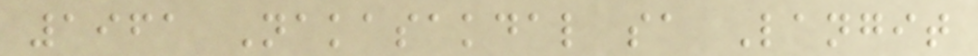1961 Nakasakdal sa Langit
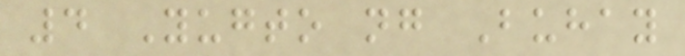4 Yugto ng Buhay
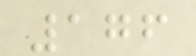176
